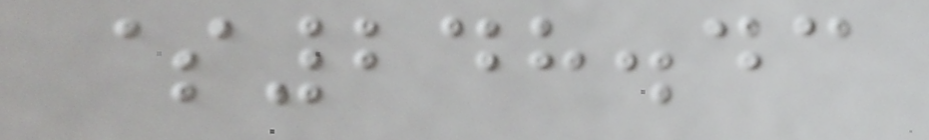$248.43
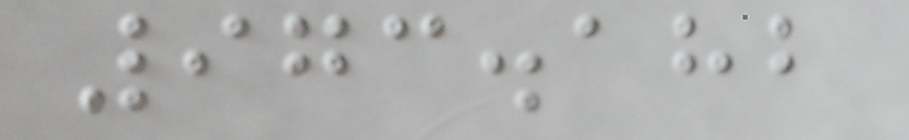973.182
